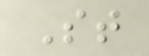St
